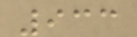933
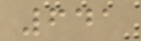641
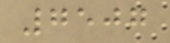7507
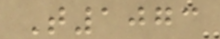T1073
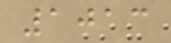1013
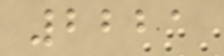2221
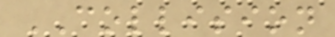COLLISION
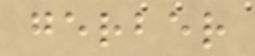gerber
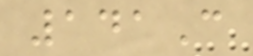141C
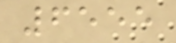6555
